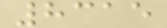8315
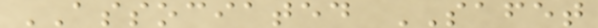ASSOCIATED SAFET
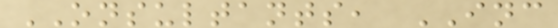ONSULTANTS, INC
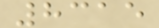8315
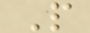P
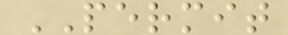PERMIT
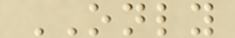ONLY
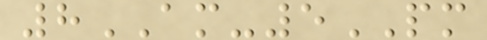8AM-5PM
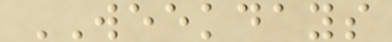WEEKDAYS
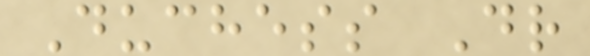Duchess Dr
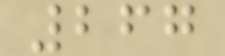267
